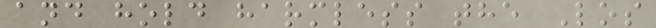and hold harmless the Los
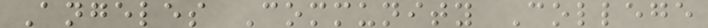Angeles Community College
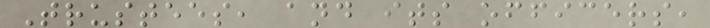Trustees, and its officers,
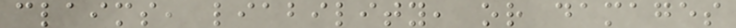claims, liability, or damages
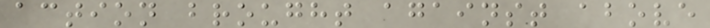action brought against above
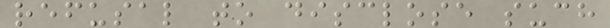refusal to disclose such
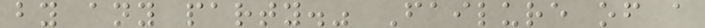by any party." Failure of a
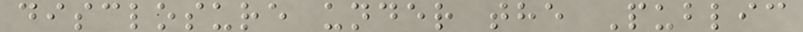disclosure under the Public
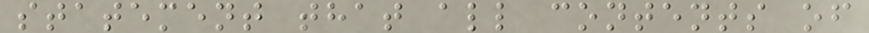statement that all contents of
